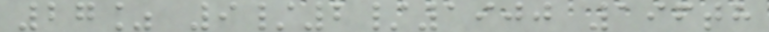27% 9/2/1900 196th
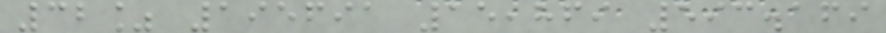32% 195691 15,869 593.169
